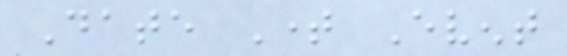Date Time Event
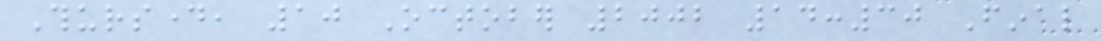Thursday, 10 October 2002 14:30 Final
